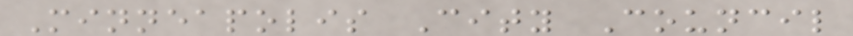Minneapolis City Council
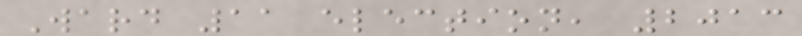Ward 11 election, 2013
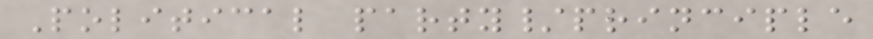Political party/principle
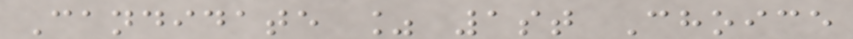Candidate % 1st Choice
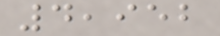4,952
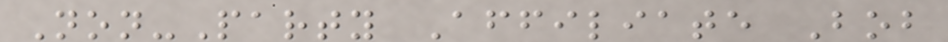Non-Party Affiliate Bob
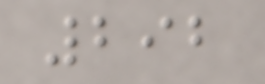292
